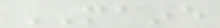MAINE
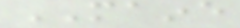MAINE
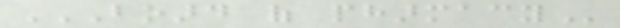BOARD OF PHARMACY
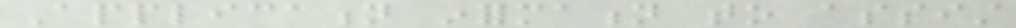Application information to assist
